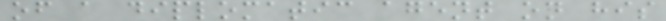of a diplomatic agent on his
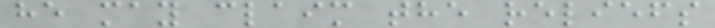he may claim the reliefs
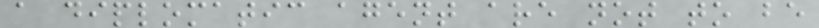a diplomatic agent are not to be
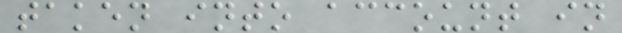taken into account in
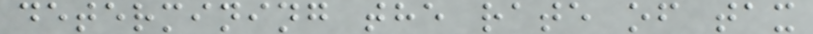determining the rate of tax
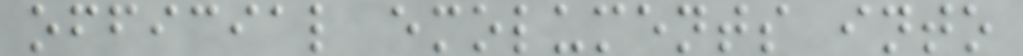official emoluments into
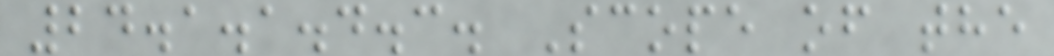24.1.1.4.3. Scope of the
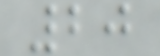20
